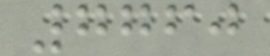7760
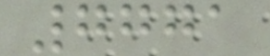7771
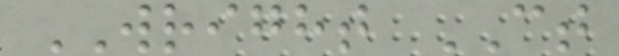WRIGHT CT
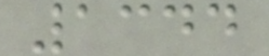1344
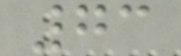73
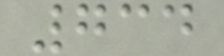734
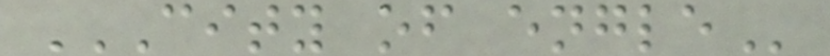CITY OF ENGLE
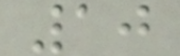10
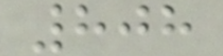808
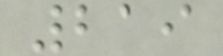219
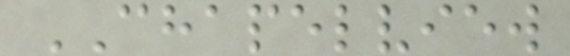CHAPELVIEW
